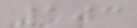103
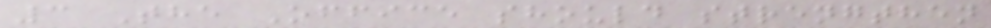3 The Office should strengthen
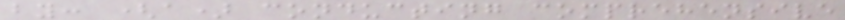by: (a) conducting comprehensive
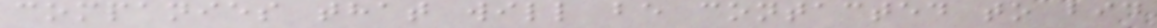companies that will be contacted to bid
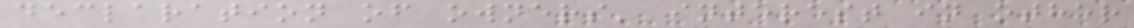declaration of owners' interest in other
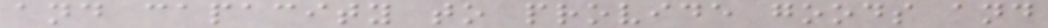and capacity to provide goods and
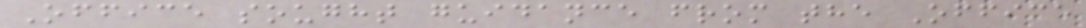Office sought guidance from the Office
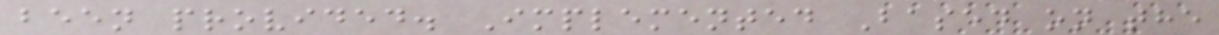been provided. Implemented Based on the
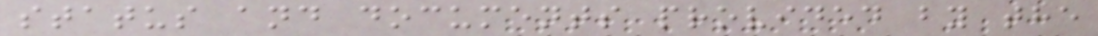status and documents provided by the
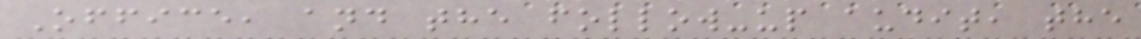Office, and the follow-up audit, the
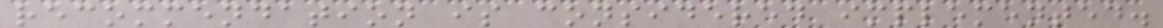recommendation is considered implemented.
